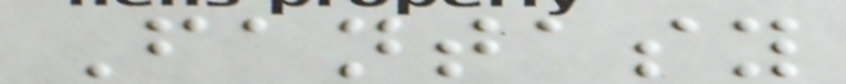Fantasy
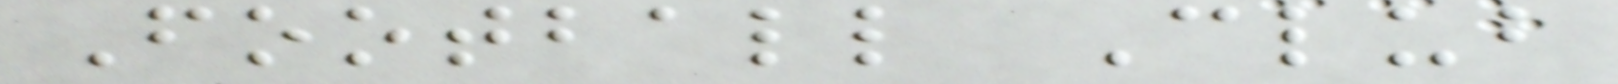Football Club
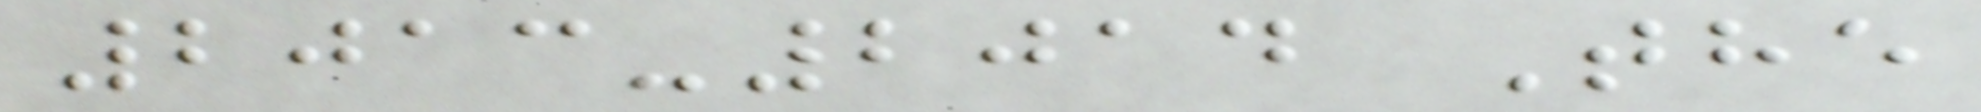2013-2014 The
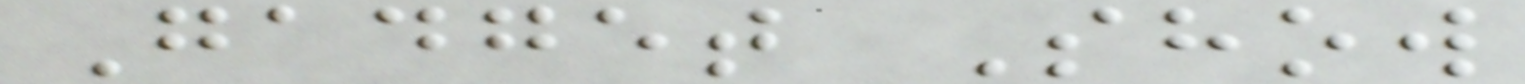Gadget Show
